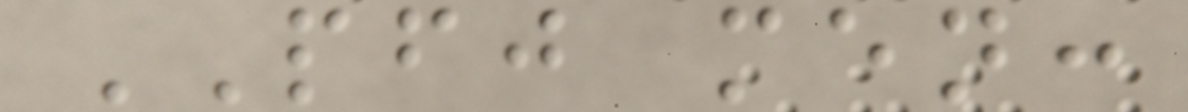PFJ men:
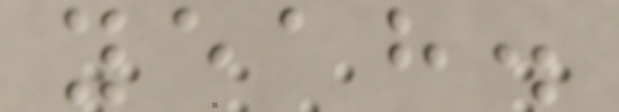yeah.
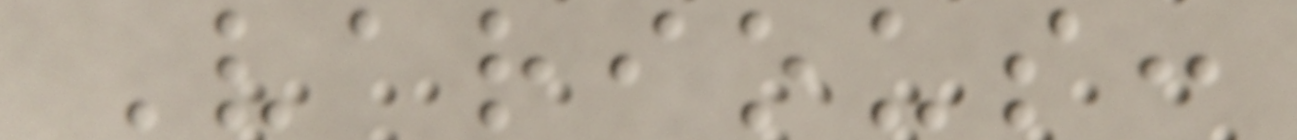Various:
